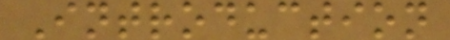Introduction
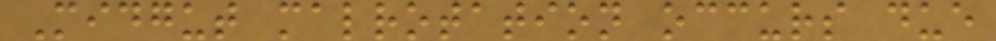Midgut malrotation occurs due
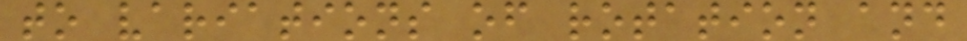to variations of rotation and
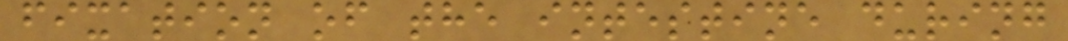fixation of the intestine during
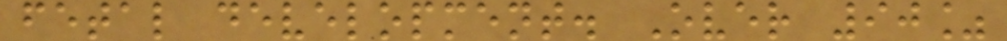fetal development. Over 90%
